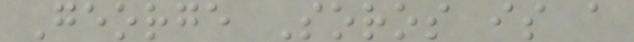George Soros is a
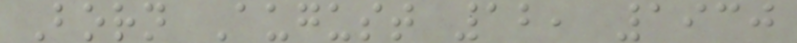Born August 12, 1930
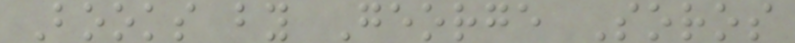Books by George Soros
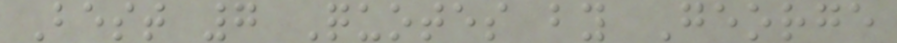Best 7 Quotes by George
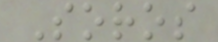Soros
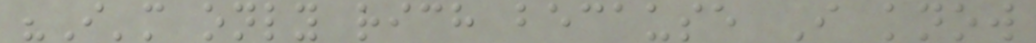"I'm only rich because I know
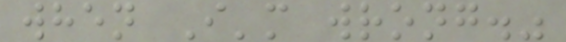when I'm wrong."
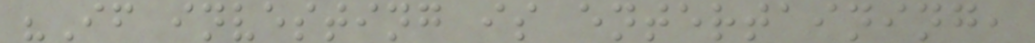"If investing is entertaining,
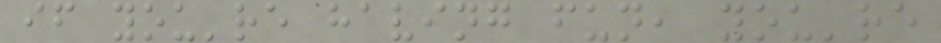if you're having fun, you're
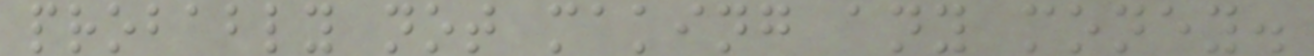probably not making any money.
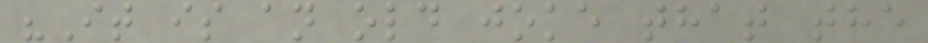"It is an old joke that the
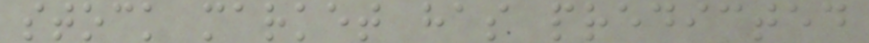stock market has predicted
